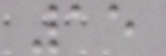15
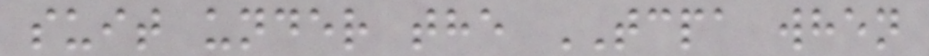suit under the TCPA when
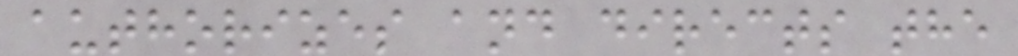authorizes and directs the
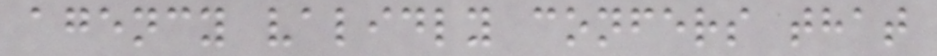agency validly confers that
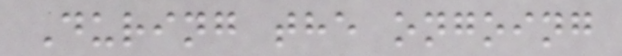During the ongoing
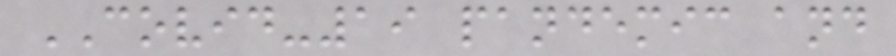COVID-19 pandemic and
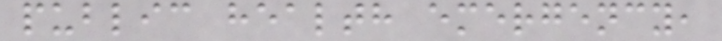public health emergency,
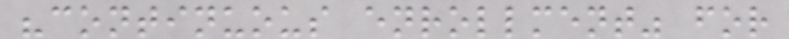"continuous enrollment" for
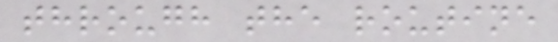through the routine
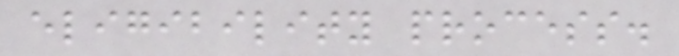eligibility process.
